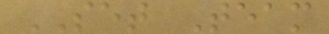SET Team
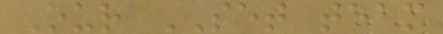Our SET team
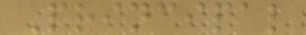Principal
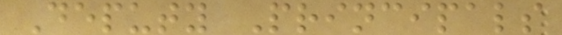Deputy Principals
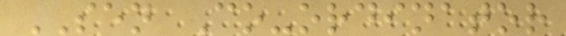SEN Co-ordinator
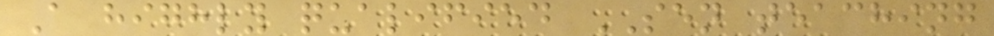A highly qualified SEN teaching
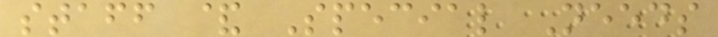staff & Special Needs
